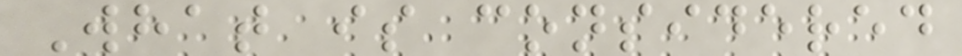What is considered
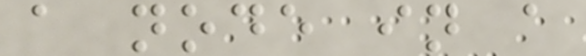a node in a
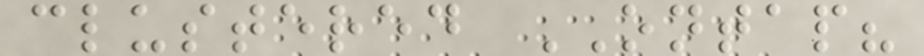clustered ONTAP?
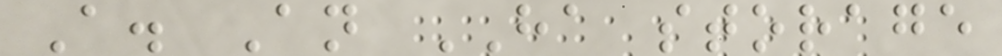A. An HA storage
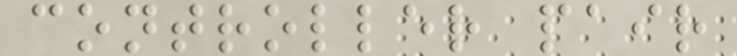controller pair
